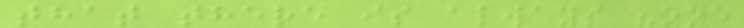that there is always "one
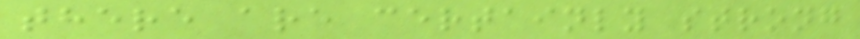there are certainly strong
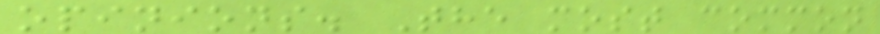opinions. The most common
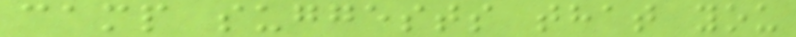camp suggests that you
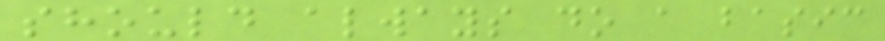should always do a basic
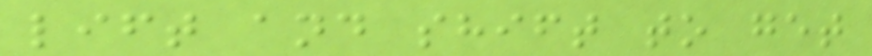lift and shift to get
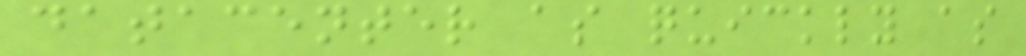datacenter as quickly as
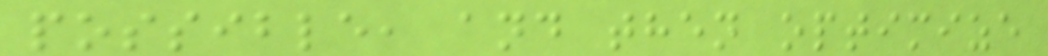possible, and then optimize
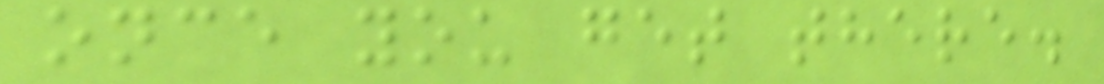once you get there.
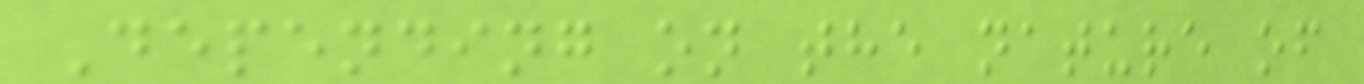Depending on the nature of
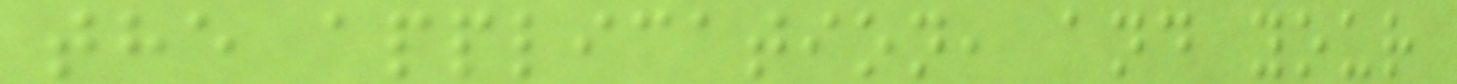the application, and your
